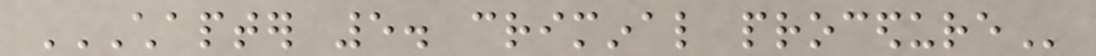CHAPTER 5. CRIMINAL PROCEDURE
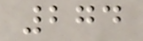274
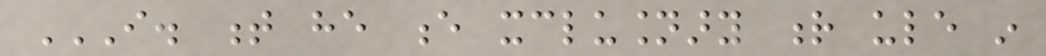I. T HE E XCLUSIONARY R ULE IN
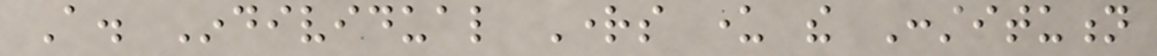A. Individual Rights under the Constitution
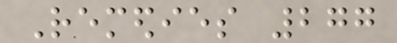Remedies 277
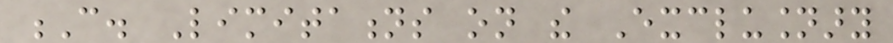C. Limitations on the Exclusionary
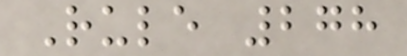Rule 278
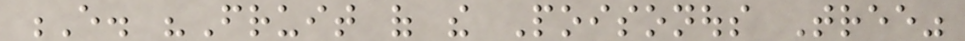E. "Fruit of the Poisonous Tree"
